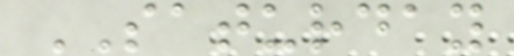SATURDAY
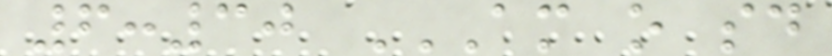6:30 AM O SD
